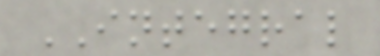INTEGRAL
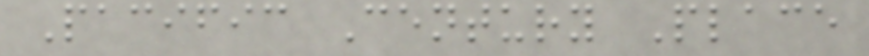Pacific Century Place
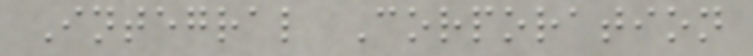Integral Corporation
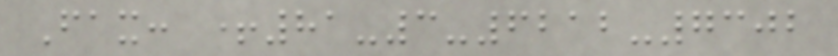Fax: +81-3-6212-7302
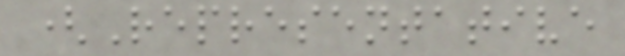(Representative
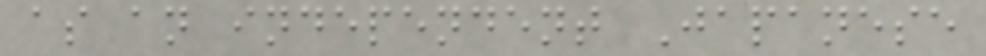as an independent Japanese
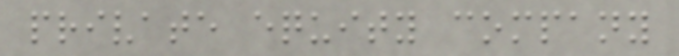private equity company
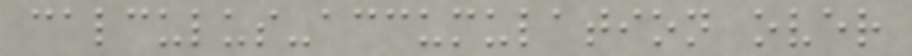calculus-accumulation over
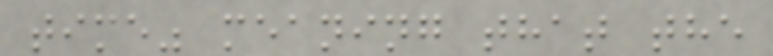time" meaning that the
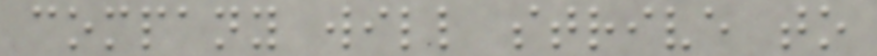company will strive to
